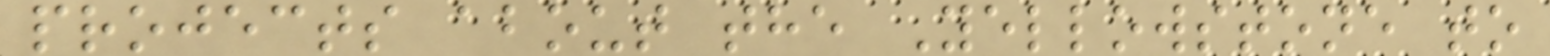projects about the Yellowstone to
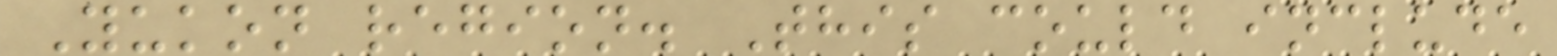Yukon region. This could include
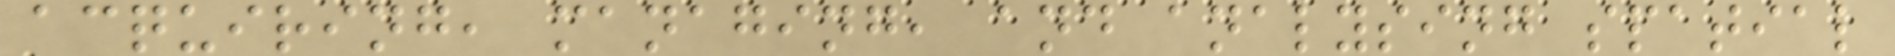acquiring, managing, and analysing spatial
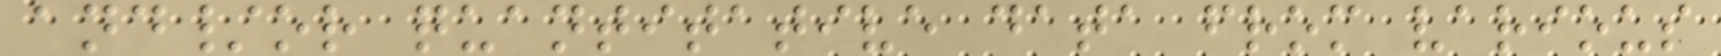and/or quantitative data from various
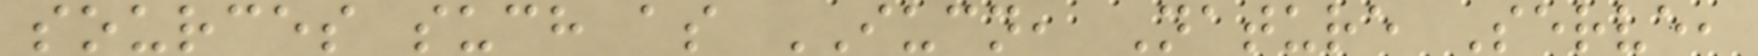sources such as IUCN, Nature Serve,
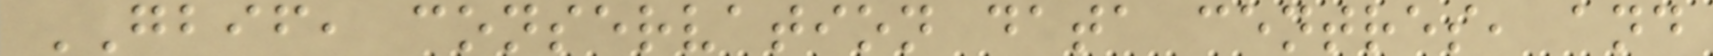GBIF, conservation data centres, and
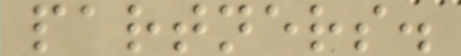partners.
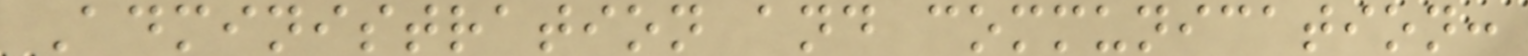Administration and communication:
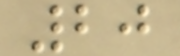20
